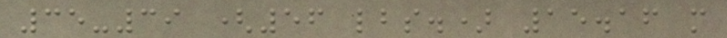35-39 (56 lbs.) 15.16 m
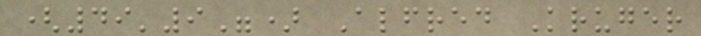(49'9") Alfred Kruger
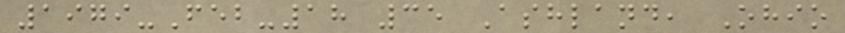1979-Feb-18 35 Ashland, Ohio
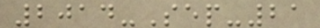2014-Sep-21
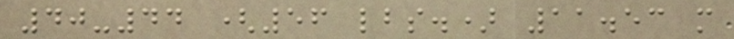40-44 (56 lbs.) 11.53 m
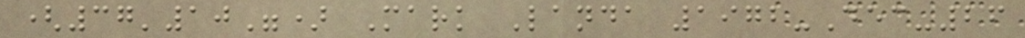(37'10") Mark Landa 1972-Dec-26
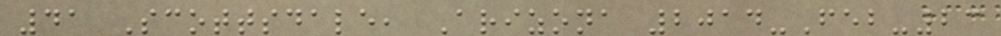41 Scottsdale, Arizona 2014-Feb-23
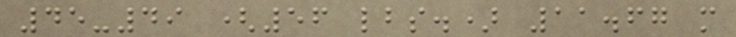45-49 (56 lbs.) 11.67 m
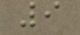9
